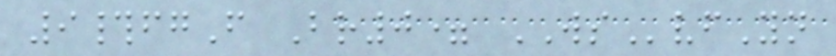9#fgF Br0= WSvfYn
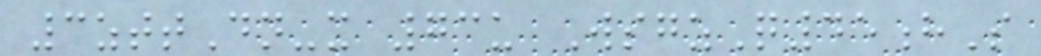3zttDn-x 73u WsgzQ45hS
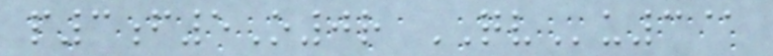p3f5O0r QVu3@
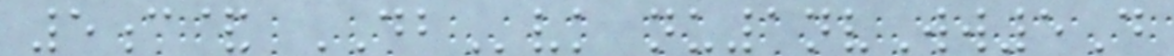5c& DBvk nu1nvWw5D
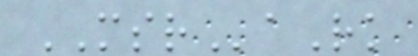MSRaRk
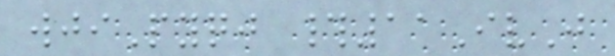wjiPyqj #11IvJ
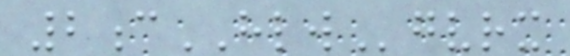2cHLWgvrx
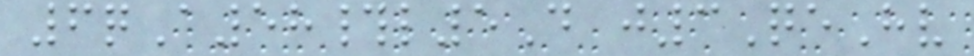6qA58#l5D j3QeHv
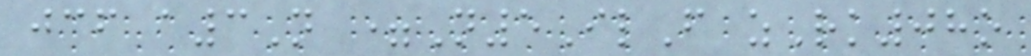jcf a3N =N5IlF zRk08o
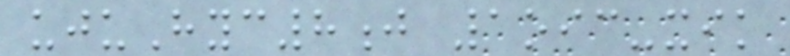ujuHyc8j 1oic-xik
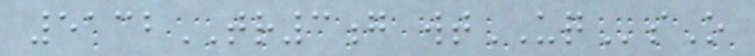5132TR3g wtUQsO
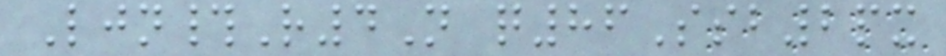Ljn#R4N q86Ssb2px
